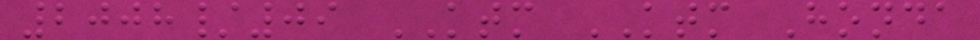2008/09 KTM KTM Honda
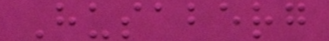Husaberg
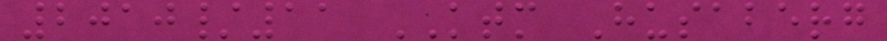2010/11 KTM Husaberg
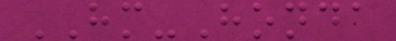HM-Honda
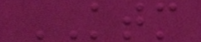KTM
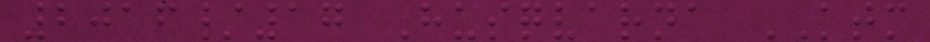2016/17 Husqvarna KTM
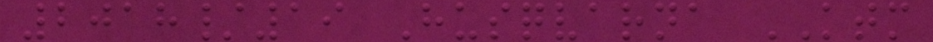2018/19 Husqvarna KTM
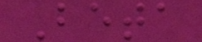Beta
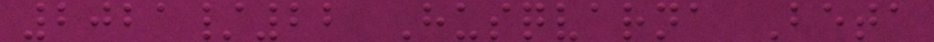2021/22 Husqvarna Beta
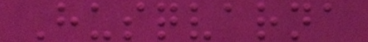Husqvarna
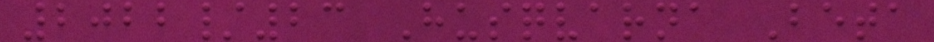2022/23 Husqvarna Beta
